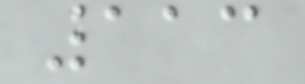113
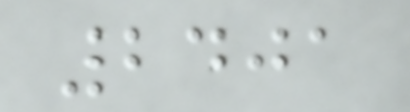2401
